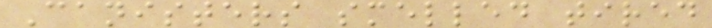Canisters smelled tired
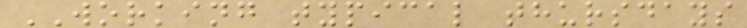WORKING typical thursdays
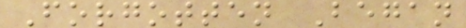Forgotten Began
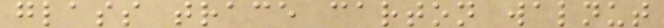glass trace carton walnut
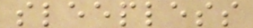sleepless
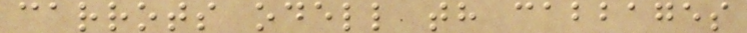carrots odell th cabbages
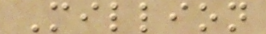Million
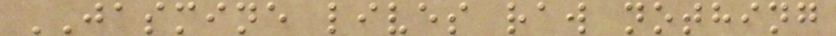JASMINE lives raw nothing
